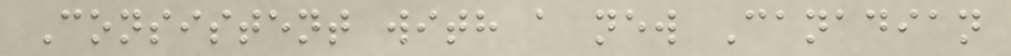Consistent with a new Canadian
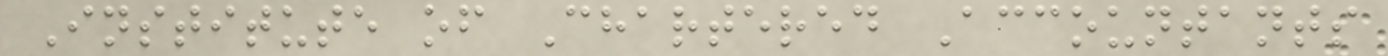Institute of Chartered Accountants
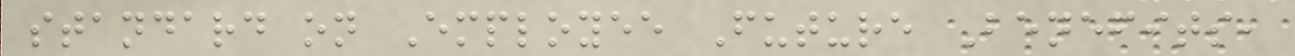standard on Employee Future Benefits,
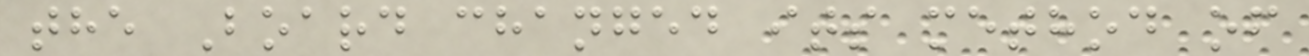the Board changed its method of
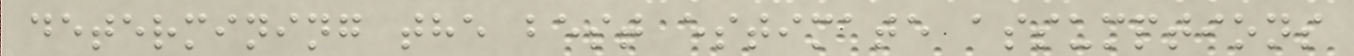determining the best estimate assumptions
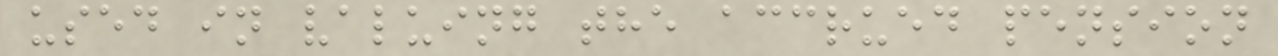used in valuing the accrued pension
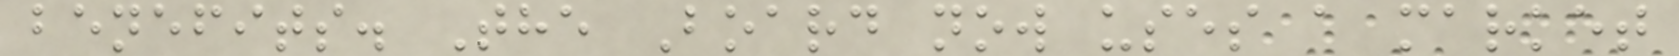benefits. The Board now uses a market
